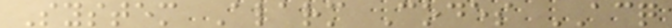System Alarm Codes ACQ
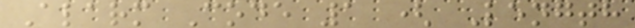Alarm Code 1 ( Length
